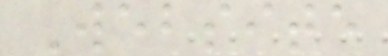Website
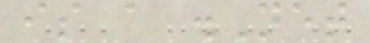is a .Net
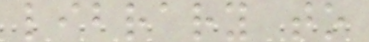library to
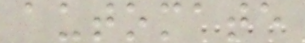automate
